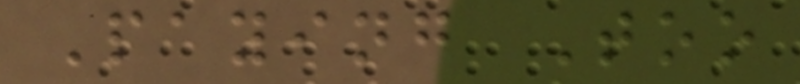Paying Too
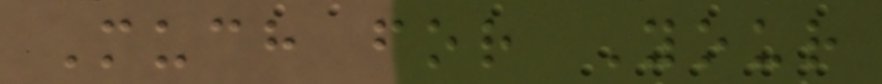Much for Your
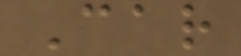Car
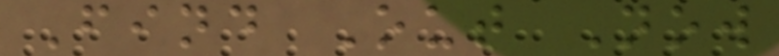Find Out Now
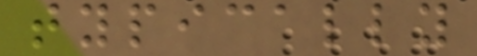typically
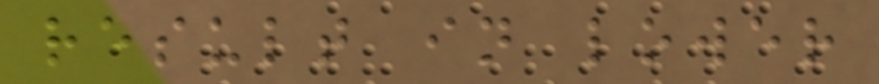result in lower
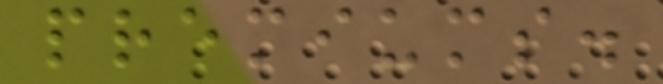premiums.
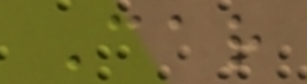Car
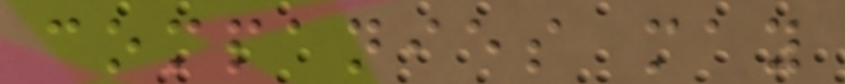companies may
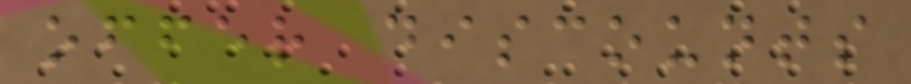offer discounts
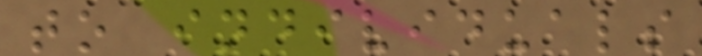to individuals
